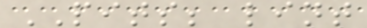PITS; lint
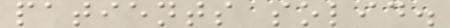patients solid.
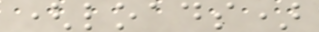(loads)
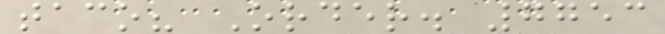taco? Order. 7753
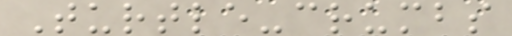Turtle-crumbs
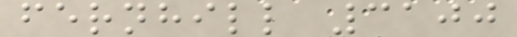fernhill 3100
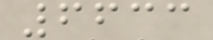6633
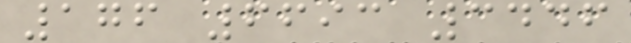176 6693 3446
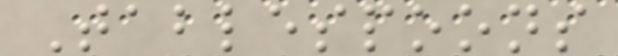Tablespoons
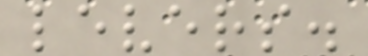levers.
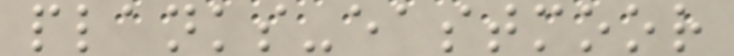planks-eastmoor
